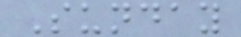Sunday
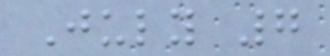July 7
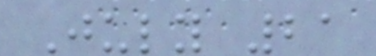July 21
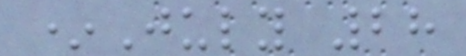*July 28
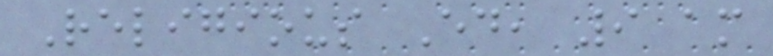Religious Ed, 9 am
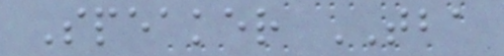Speaker TBA
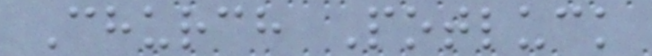Church Potluck
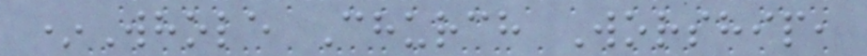*Whole Church Worship,
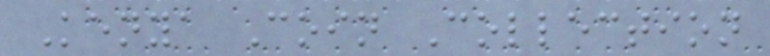Kenya Coin Collection
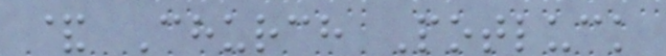& Church Potluck
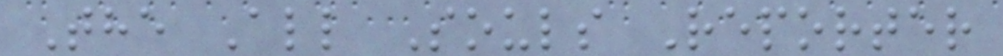The All Souls Reporter
